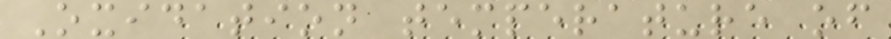Oxidation temperature of
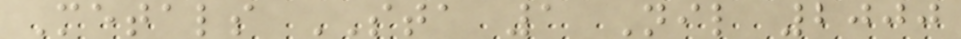Metals STA 1 Nil 2000
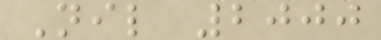Nil 2000
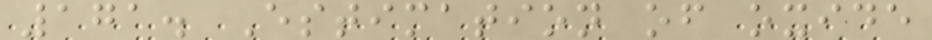171. Estimation of oxide
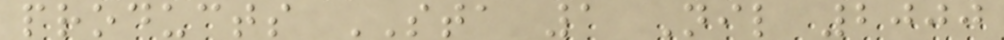products STA 1 Nil 2000
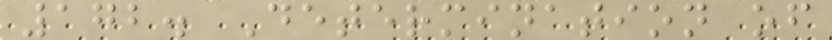172. Determination of
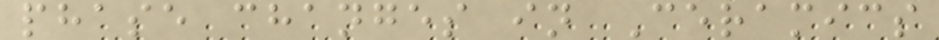phase changes in Ceramics
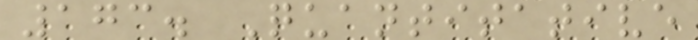173. Quantitative
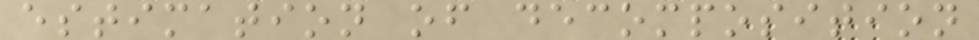estimation of decomposition
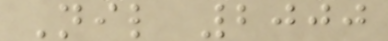Nil 2000
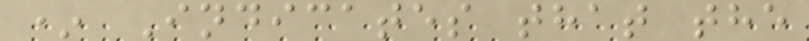* Indicates that the
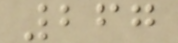267
